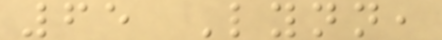65 Lynn,
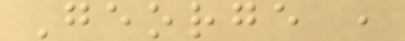George ,
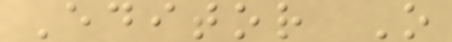Editor O
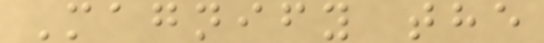Magnify the
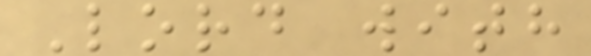Lord with
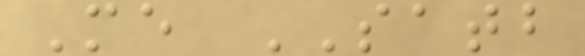Me SATB
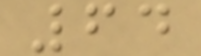64
